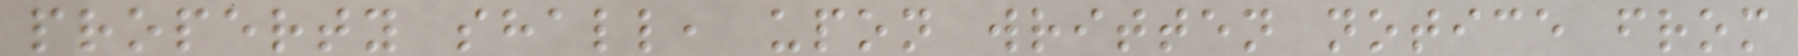property shall, upon written notice from
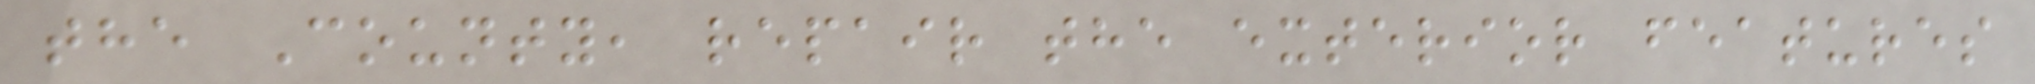the County, repair the exterior features
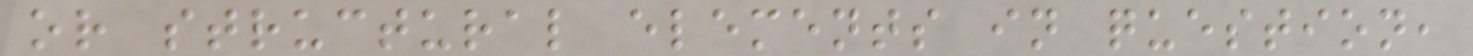or structural elements in question,
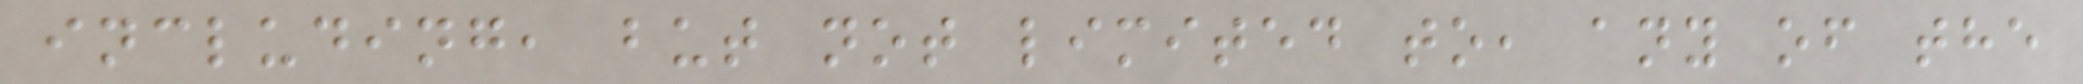including, but not limited to, any of the
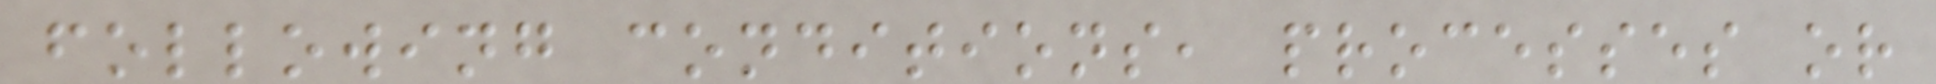following conditions, processes or
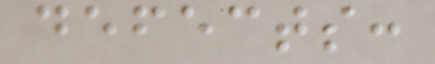defects:
